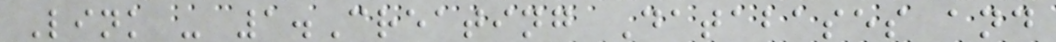Link - 1.Creating Databases and
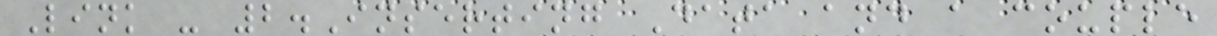Link - 2.Inserting Data and a couple
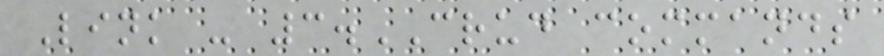Link - 3.CRUD commands
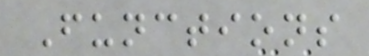Functions
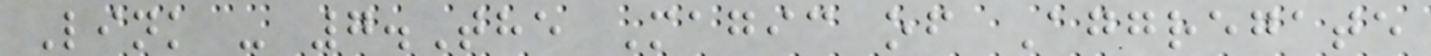Link - 7.The Magic of Aggregate
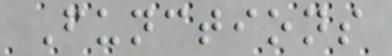Functions
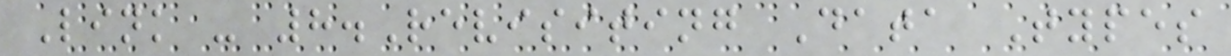Link - 8.Revisiting Data Types
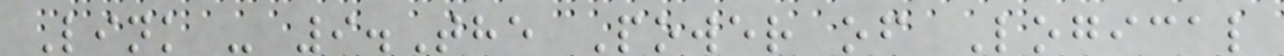Link - 9.The Power of Logical
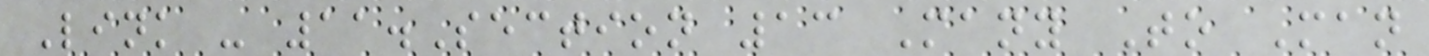Link - 11.Section 13 Many To Man
